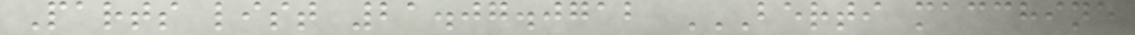Parts list 21.07.0712 BERTI MACCHINE
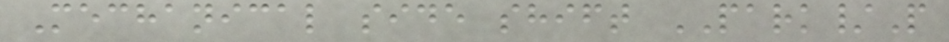Mechanical side shift PARK/P
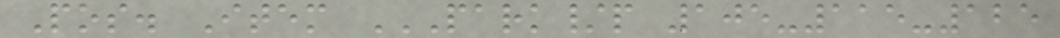Pos. Item PARK/P 105-115-125
